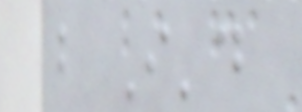but I'd
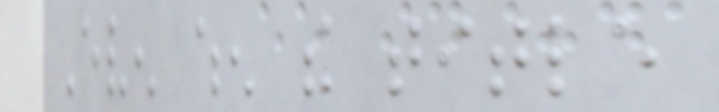Even when the title
